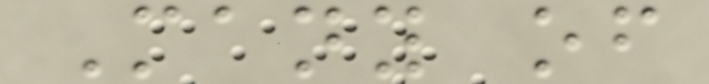Many of
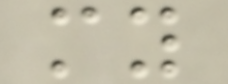my
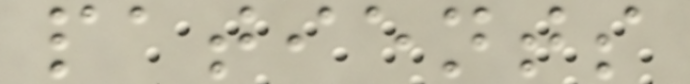patients
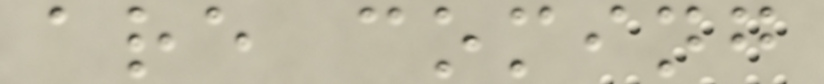are coming
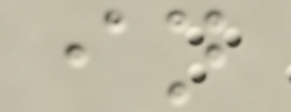in
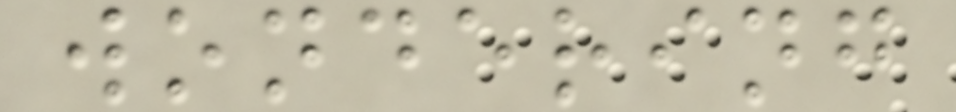wondering
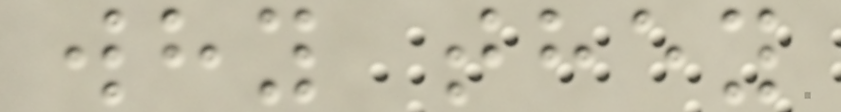why they
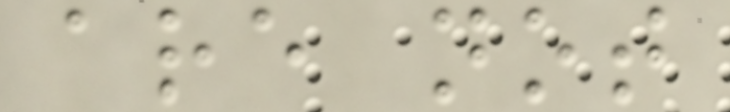are not
